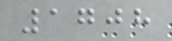1708
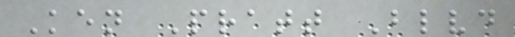Ken Pratt Blvd
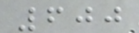600
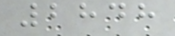2848
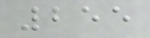255
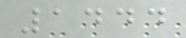1444
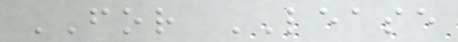FOR LEASE
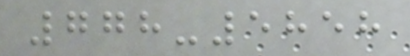778-5858
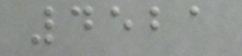4521
